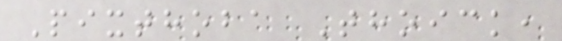Pixthoba Thoick,
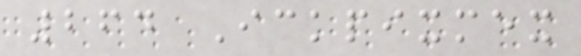264 Ickpixmex
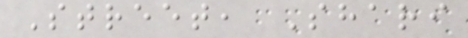Street, Shari
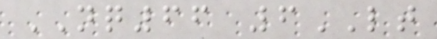NQ66 6LT
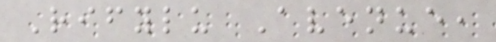Rifylu Avenue,
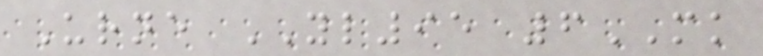Urne YL95 6MK
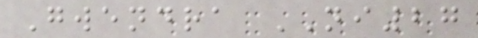Gwendra NI27
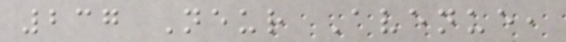237 Neur Avenue,
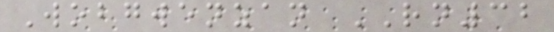Wobgwenzan RN32
